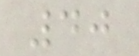40
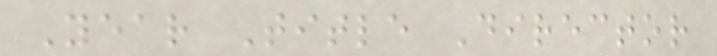Year Title Director
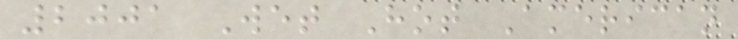2001 Wet Hot American
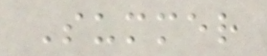Summer
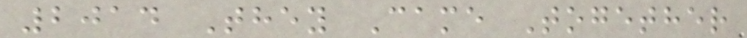2014 They Came Together
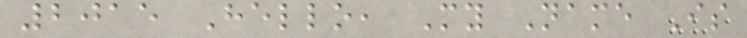2015 Hello, My Name Is
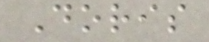Doris
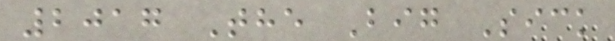2017 The Big Sick
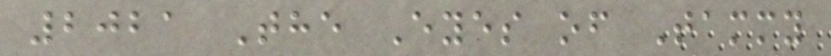2021 The Eyes of Tammy
